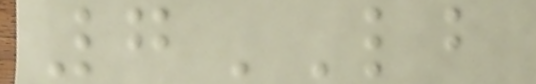7LB
